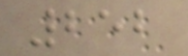252
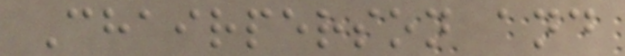Chairperson and
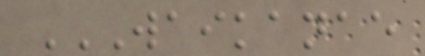WAIKANAE
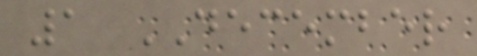1 DECEMBER
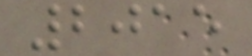2015
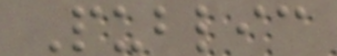Public
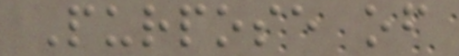Purpose of
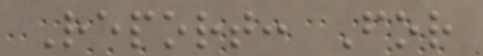Report: For
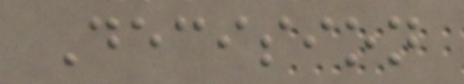Decision
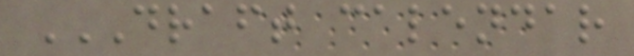DRAFT CALENDAR
